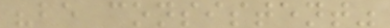"be consistent"
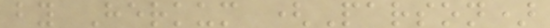by Herkum (Parson)
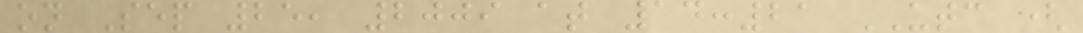on Sep 25, 2009 at 14:21 UTC (
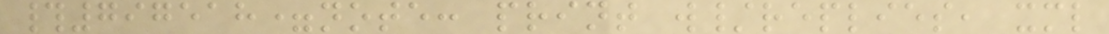#797518=note: print w/replies, xml
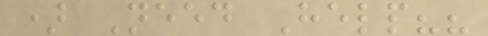) Need Help??
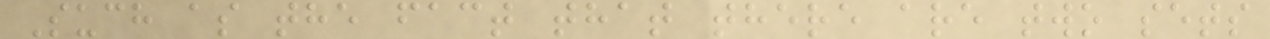Such as the fact that there are two sets
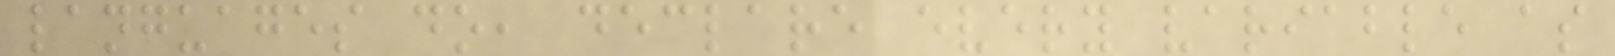languages do, declare every variable as
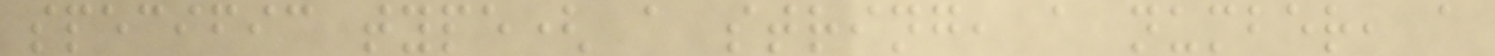specific type( a string, a number, a
